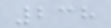238
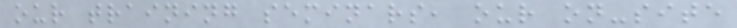our training seminars, our on-site
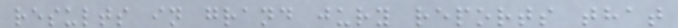results in grand jury reports that
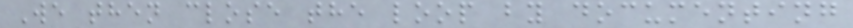We then close the loop by documenting
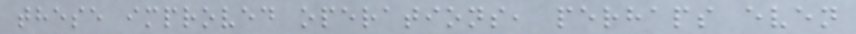these improved operations, perhaps even
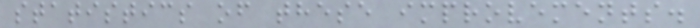statistics of these improvements.
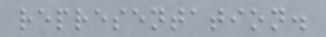representation.
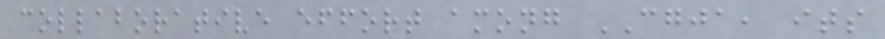collaborative effort among CGJA, its
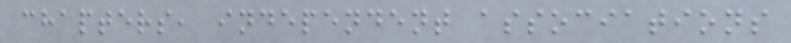chapters, independent associations
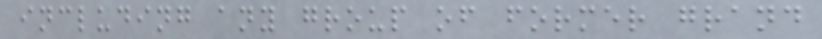including any group of former grand
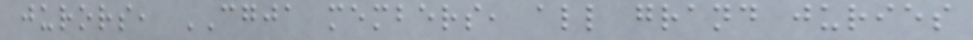jurors, CGJA members, all grand juries
